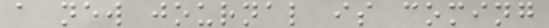a new journal is coming
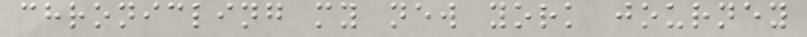chronicling my new york journey
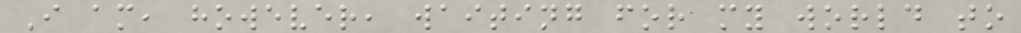I am, however, waiting for my world to
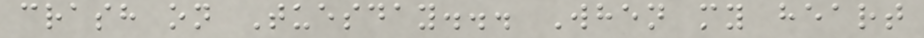crash on Tuesday... When my heart
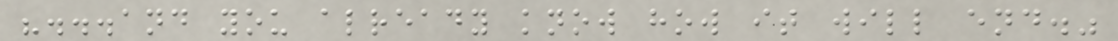"...and you already know how it will end."
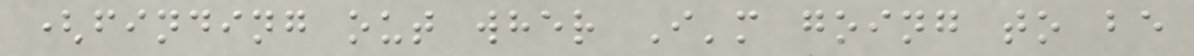(finding out wher I'm going to be
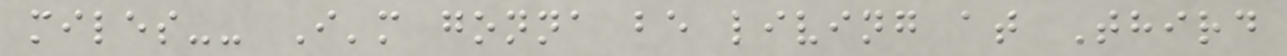miles-- I'm gonna be living at Third
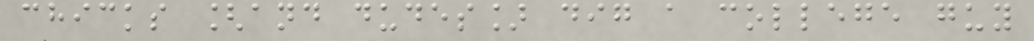chicks [and dudes] dig a college guy
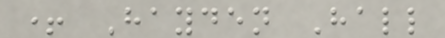+ Hayden Hall
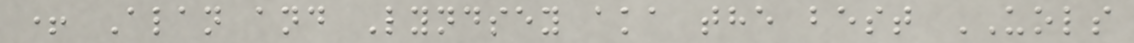+ Alan and Lyndsey aka the best UOLS
